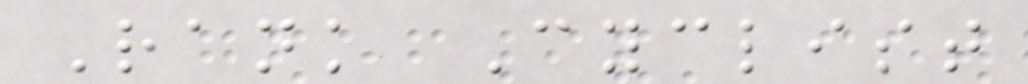Rank Cyclist
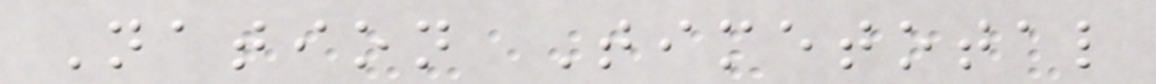Nation Timetotal
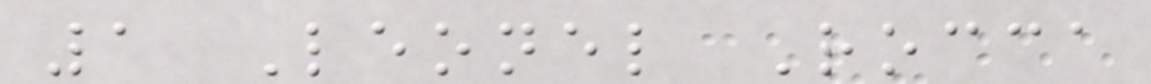1 Leonel Rocca
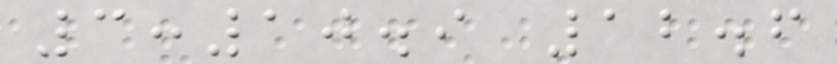3:10.9 12.6
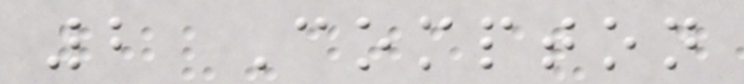2 Compton
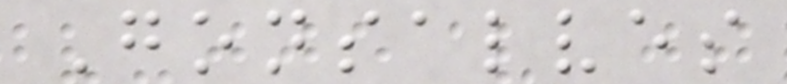Gonsalves
